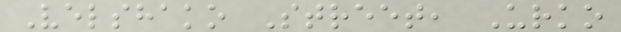Velshako Street, Urko
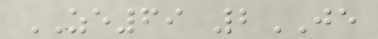ZE69 2JE
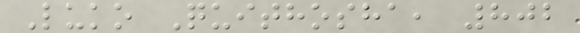Luko Quithosha, 802
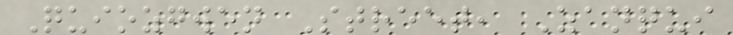Quiozgwen Street, Zanqui
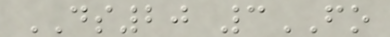DS20 3FO
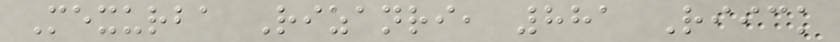Mexurba Rizanri, 881 Riick
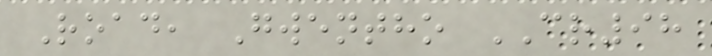Road, Gwentho CR98
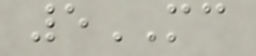5MC
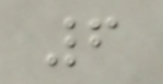6
